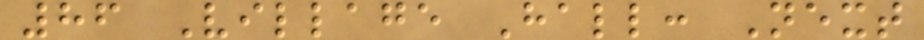86 Village Hall: Next
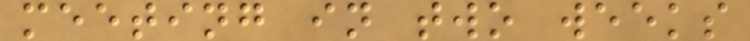meeting in two weeks
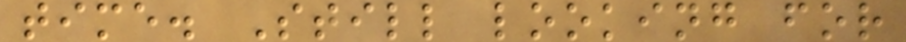time. Still looking for
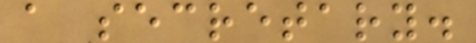a secretary.
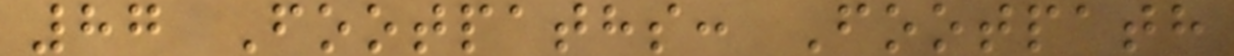87 Footpaths: Footpath
